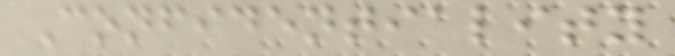Confidentiality
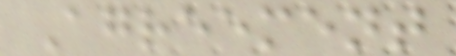Agreement
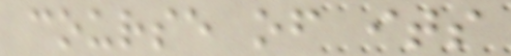course of its
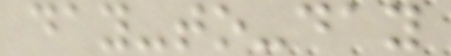day-to-day
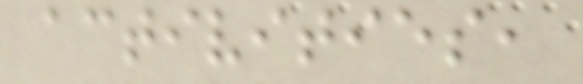activities,
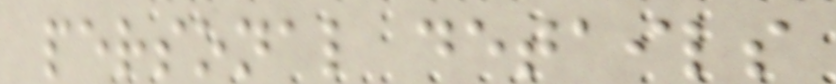personal details
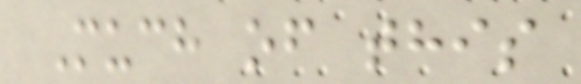Much of this
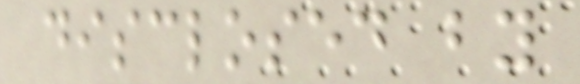disclosed by
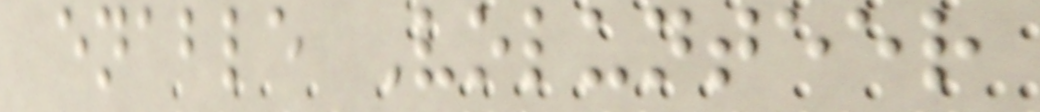enable Volunteer
